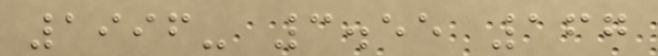1996- 3.55 167
